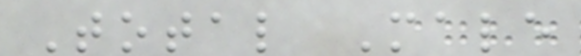Total Male
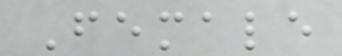Female
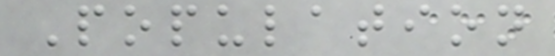Population
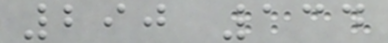290 134
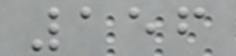156
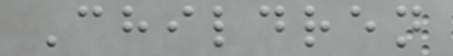Children
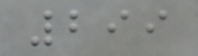299
